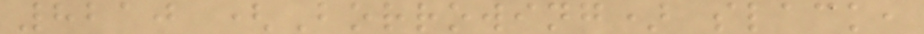8210 (Borrowing) slack,
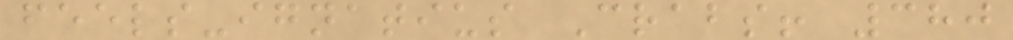feels-ignatius Crabs! 380
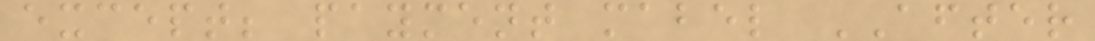except; payment mabel AFTER
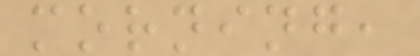morning,
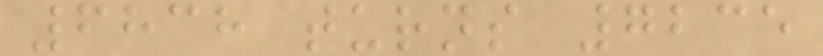6838 turns 7235
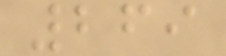269
